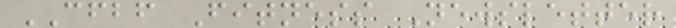CFBF Fitness Newsletter
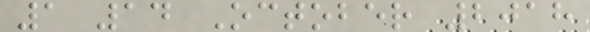1 14 October 2018
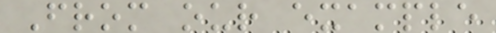From our example
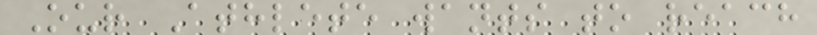Our Athlete wants to reach
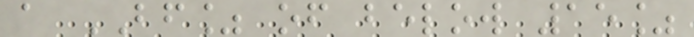a BF% of below 15%
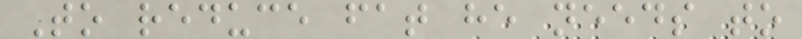To reduce fat he needs to
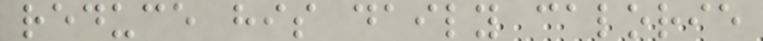reduce his daily calorie
